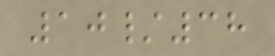10/38
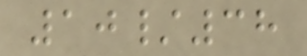10/38
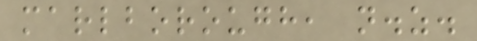marlborough, n.z.
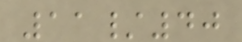11/40
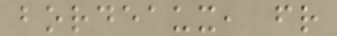bordeaux, fr
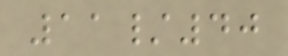11/40
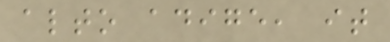alto adige, it
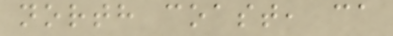north coast, ca
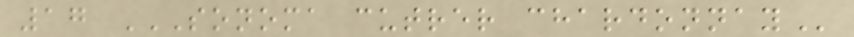17 SONOMA CUTRER CHARDONNAY
